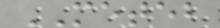METEB
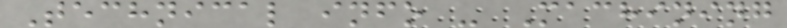Technical info - Machining
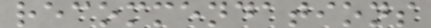recommendations
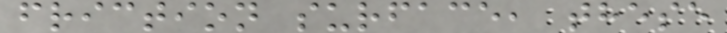friction surface, these
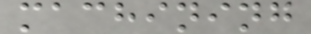machining
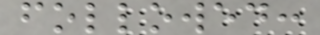followed:
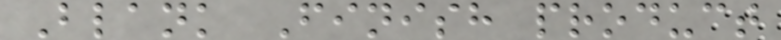Blank Finish product
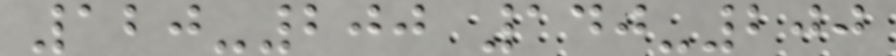120-200 140-200
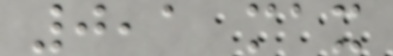0,1 max
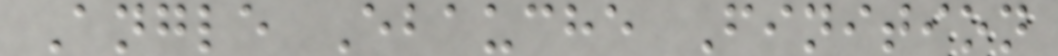Angle Ebauche Finition
